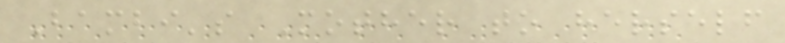Bambi's Mother to herself
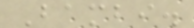Bambi.
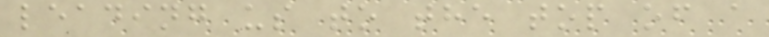leading us to the top of a
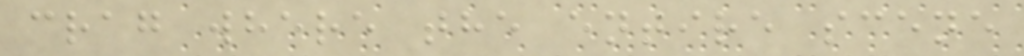crag where the entire scene
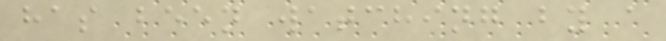has been watching by a
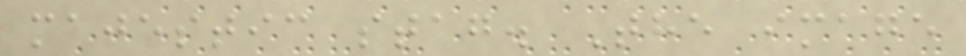majestic stag. The image
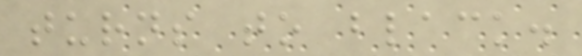turns to black.
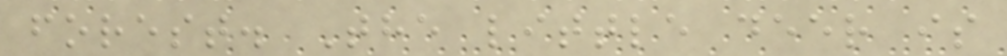forest. The little deer is
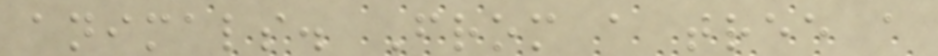animals. From a tree a
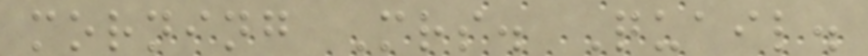morning Mrs. Quail.
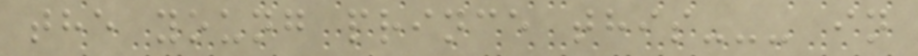the young prince this--- in
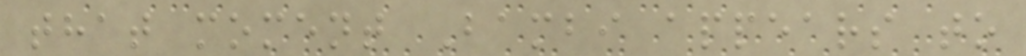that moment Bambi appears to
